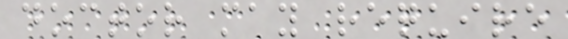doctor may require
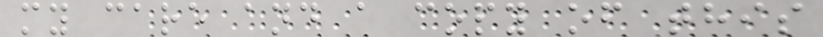my care and a copy of this
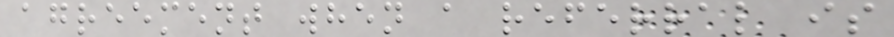agreement when a referral is
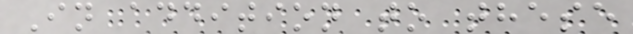In addition to these
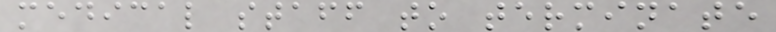medical staff to terminate
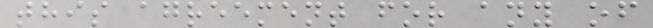this agreement for any of
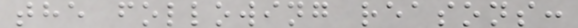the following reasons:
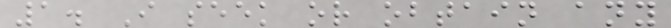1. I seek or obtain any
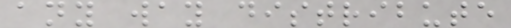any way distribute
